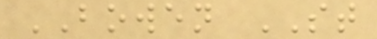BOWEN ST
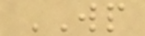WP
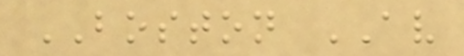BOSTON AV
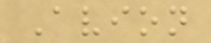Avion
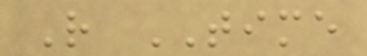R TIME
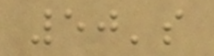50's
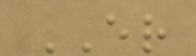ER
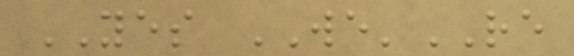YES WE'RE
